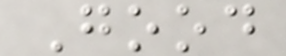Good
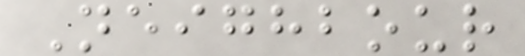Neighbour
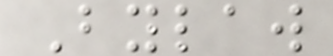Bylaw
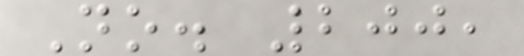No. 200,
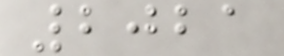2021
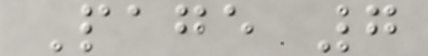Page 7
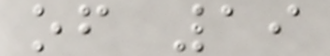of 19
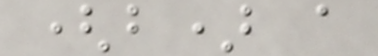(b) a
